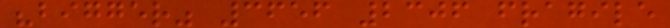"bigger" 3656 2306 fragile
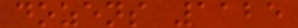dozens 1125
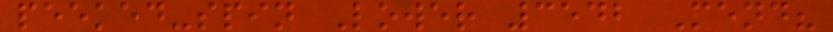peeked-spin Lower 3542 Mend?
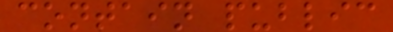contain public
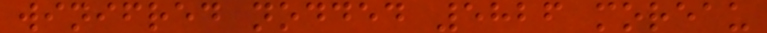winifred nodded 5826 moreau
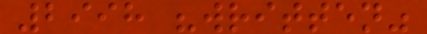2998 "written"
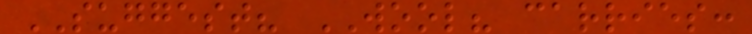SUGGEST? WOOL? carries:
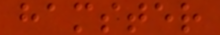hamster
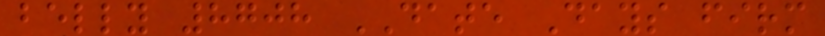belly 8708 DATE Days firm
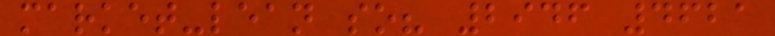market-lean so? 2946 4621
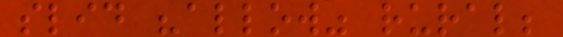slid "allow" rural;
